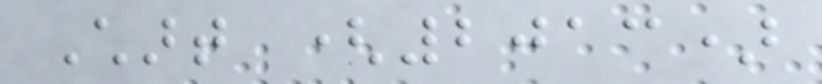Chart (2013)
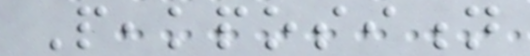Peakposition
